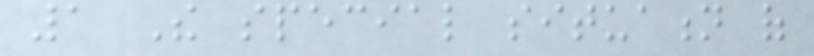1 The special situation of
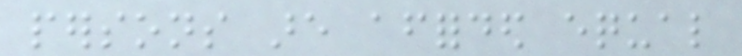persons are afforded equal
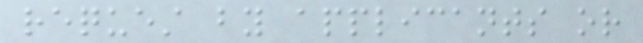request by applicants or
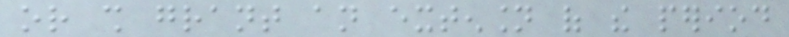or shall grant an extension of the period
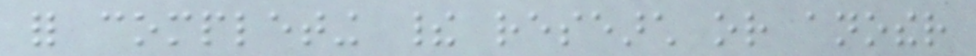for completing their research or another
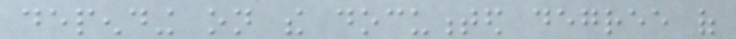depending on the documented degree of
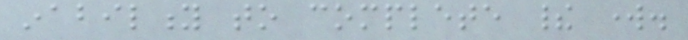inability to complete their work.
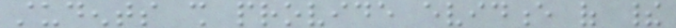students shall provide evidence of their
